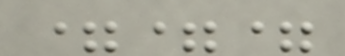===
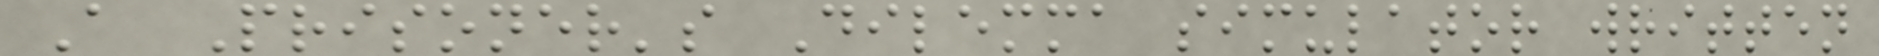A Prisoner's Dilemma simulator written
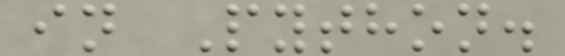in Python.
